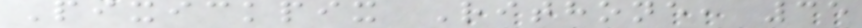Pixickpix Rithone, 35
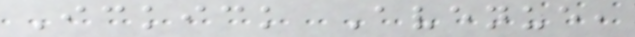Ickick Avenue,
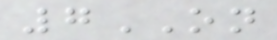7ON
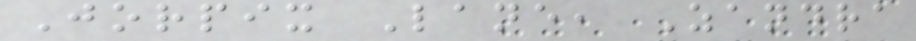Jorpix Lane, Zandra
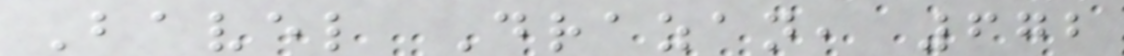Bavel Drazan, 672
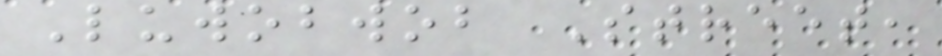Luwobwob Street,
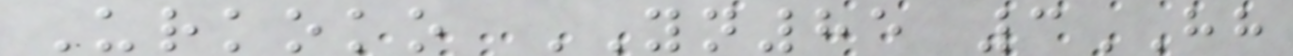Urkoko YN85 3HH
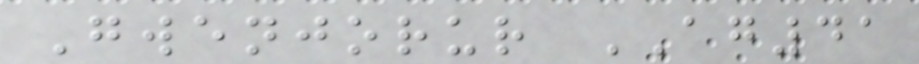Gwenjorur AG41
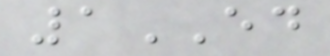1ED
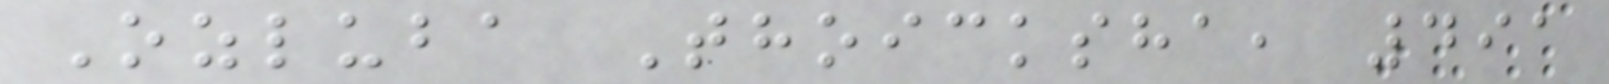Ozluba Thoicksha, 491
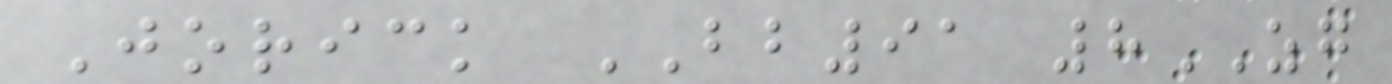Jorick BB91 8ZG
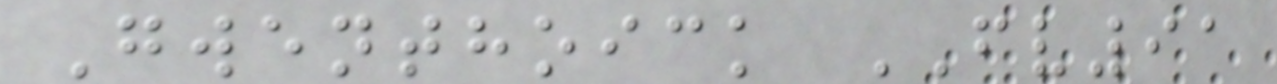Gwenthoick FV91
